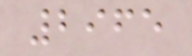2965
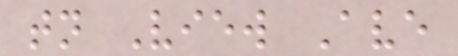tn View Ave
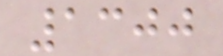1300
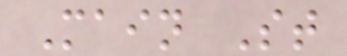Main St
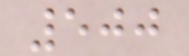500
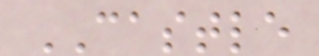CASTLE
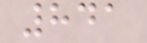841
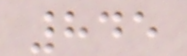845
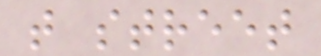t street
